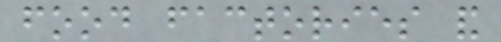food factories and
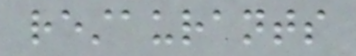restaurants
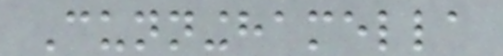Cunninghamella
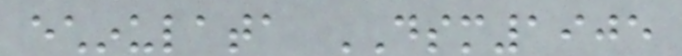echinulata DSM1905
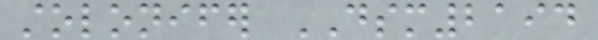stolonifer DSM2194
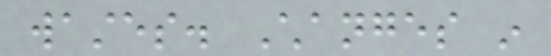wastes. Changes in
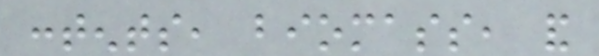contents, biomass, and
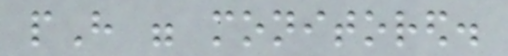pH were monitored.
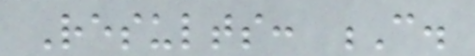Results: C.
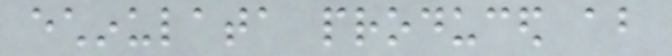echinulata produced about
